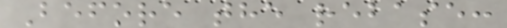Before the rebase:
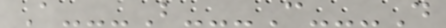A---B---C---D
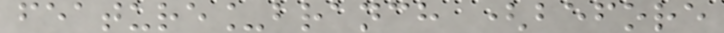feature_branch (before
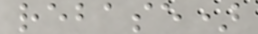rebase)
